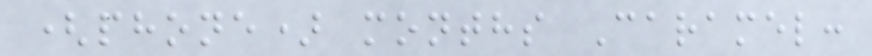(phone) months Caramel:
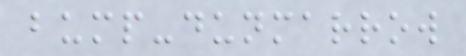bump-dunmarrow
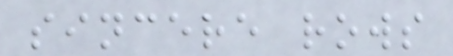sincere rows
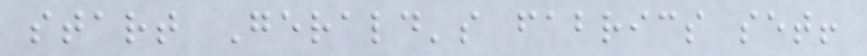start Gerald's fabrics set!
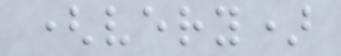(very)
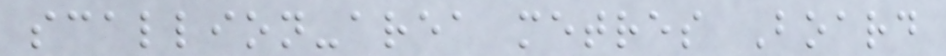scallion-area metres Board
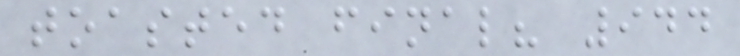toasted final? 944
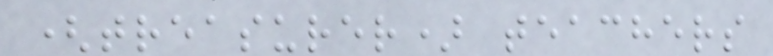(treasurer) teachers
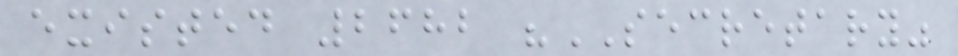existed 2682 "SECRETARY"
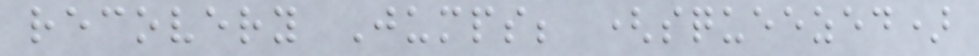recovery Jumps; (squeezed)
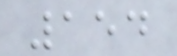154
